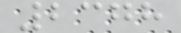2378
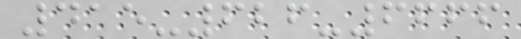415-626-6666
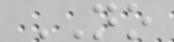NO
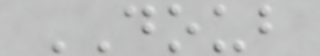DOUB
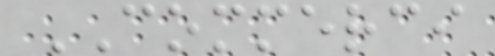COMMERCI
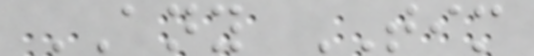ANY TIM
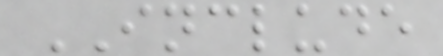INCLUDE
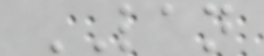LAN
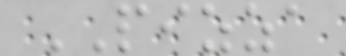PIZZA
